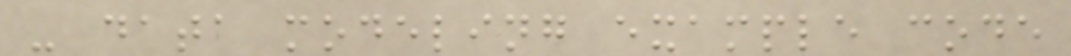- data modeling example code
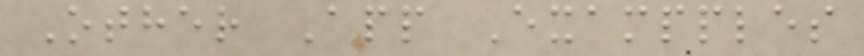Other App Exampples
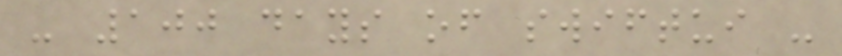- 100 days of swiftui -
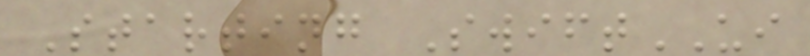Starting SwiftUI
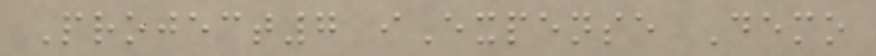Project7 iExpense Demo
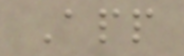App
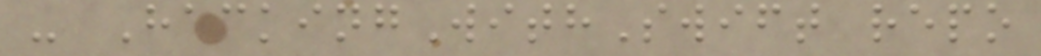- HackingWithSwift repo
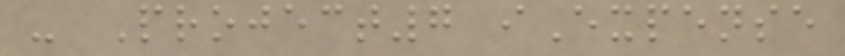- Project7 iExpense
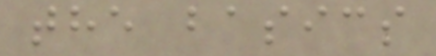the basics
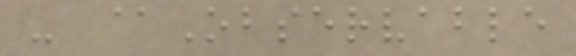- @Observable
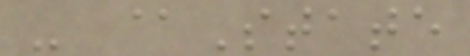- @State
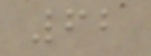62
